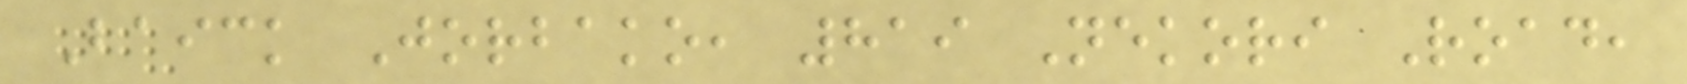Baick Jorbako, 819 Nekori Road,
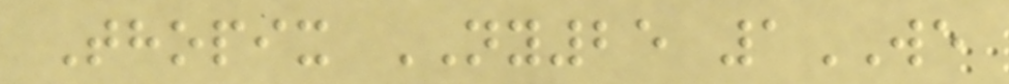Thopix NY25 1WE
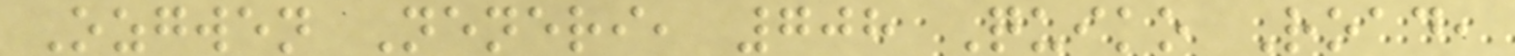Ozgwen Neneri, 708 Quiko Road,
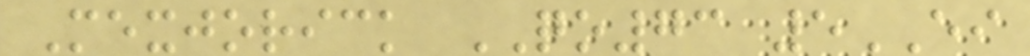Mexjorick QO73 5EI
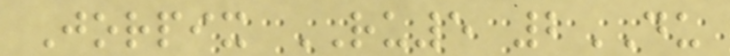Jorpix RU5 2DU
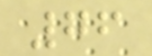76
